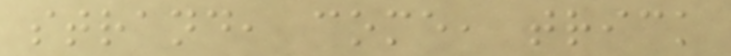strand, come, trick
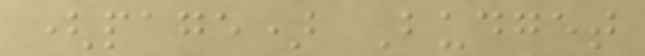(page) Budget
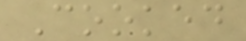Cooked
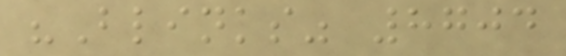"Blinks" 8704
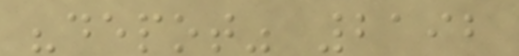"depot" 2192
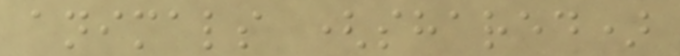animals (shared)
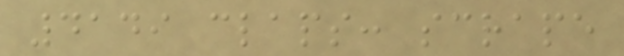4149 claps: scrape
